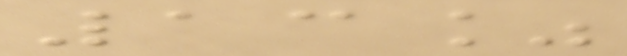13%
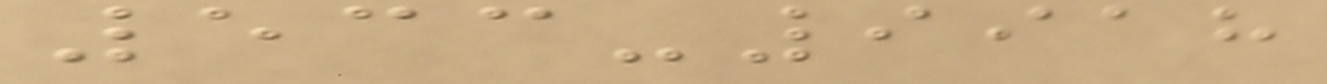533-9918
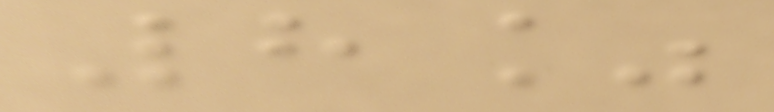8%
